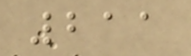211
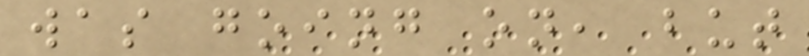was going on, but
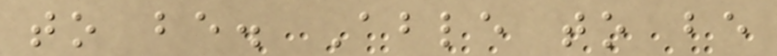to be. Able to be
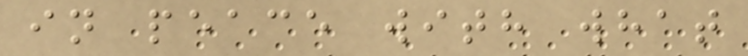in peace with what
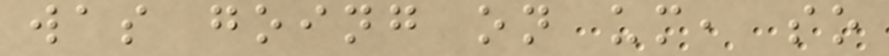was going on um, so
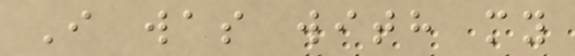I was with my
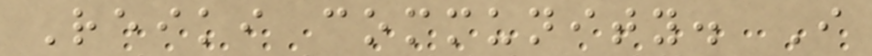Reiki community. I
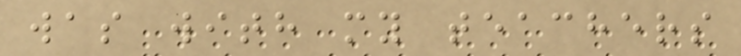was with my teachers
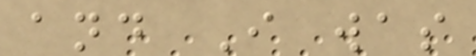and I was
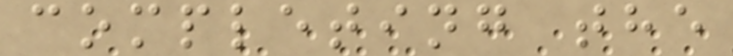completing the
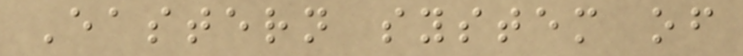Eastern system of
